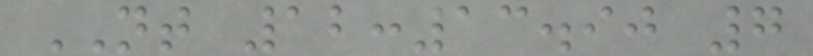NT 12:13.90 7
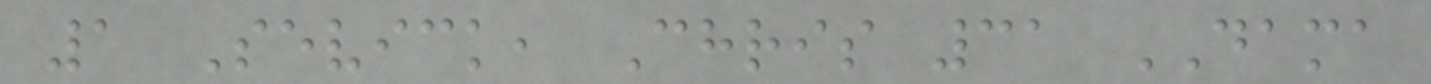1 Sevick, Chris 31 DAMA
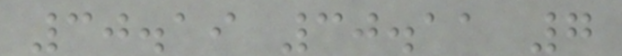30.19 30.11 7
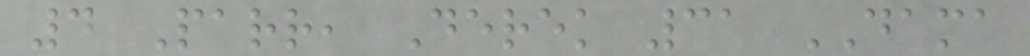4 Parr, Derek 31 DAMA
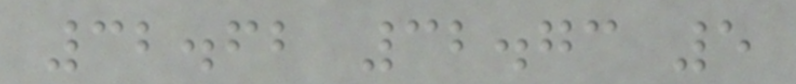32.62 32.73 5
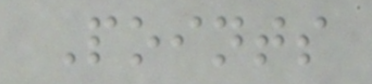Points
